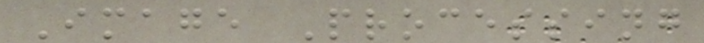Image Processing
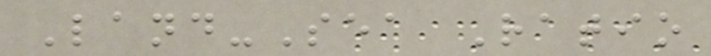Land-Sea Ratio
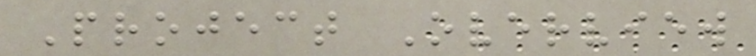Project Overview
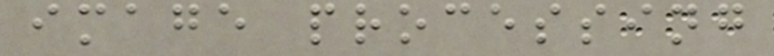image processing
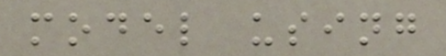model using
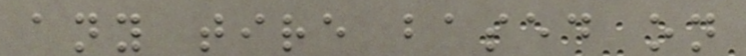any tire based on
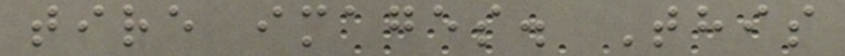tire images. This
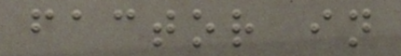factor in
